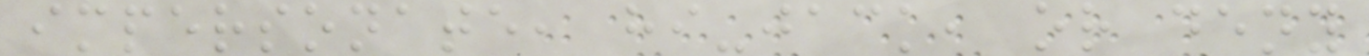impersonate, hi-jack, or deny
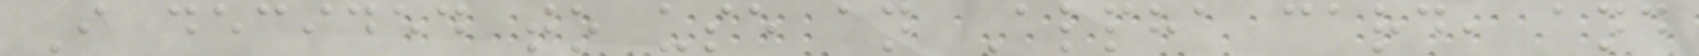I decided to use an Alpha card, and
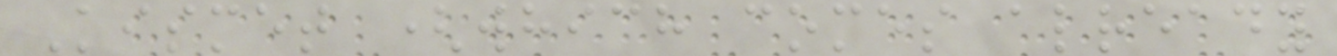Kismet (which comes already
